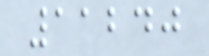11240
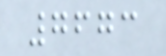7673
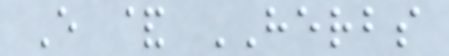E & HERBS
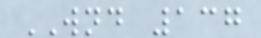WND 137
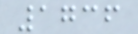1736
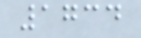1734
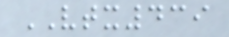VTX439
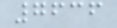7636
